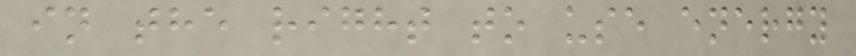in the right to use energy
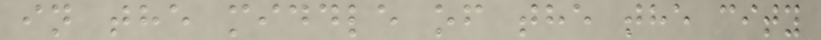in the middle of the the city
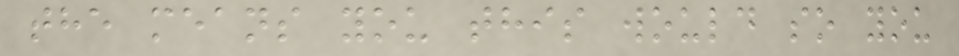the means you this would so you
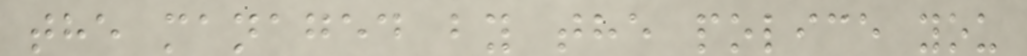the managed by the police you
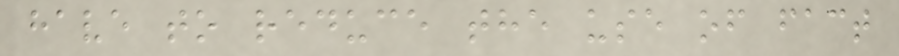have to reduce the use of fact
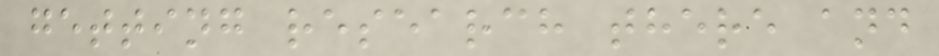getting research there and
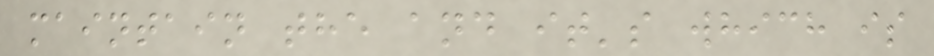maintain the and it's which is
